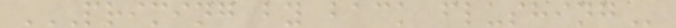PRIMING BY BACK FLUSHING
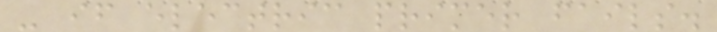- if electric primer fails.
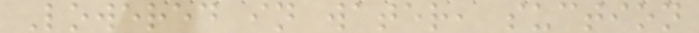Lowered in water, suction
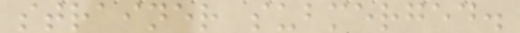strainer submerged.
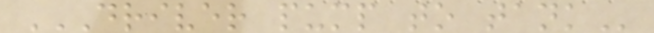DRIVER PUMP TO TANK
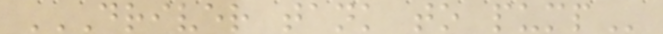DRIVER TANK TO PUMP
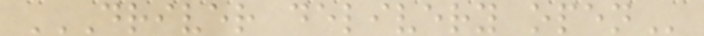DRIVER DELIVERY OPEN
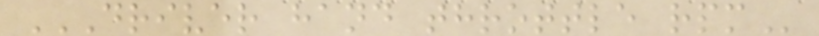DRIVER HAND THROTTLE RPM
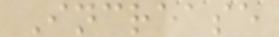Increase
